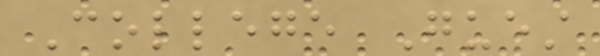College Guest
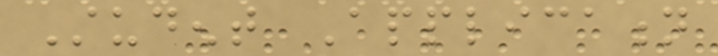Student Application
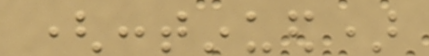(continued)
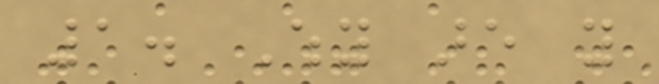1. Why are you
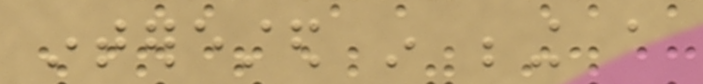interested in being a
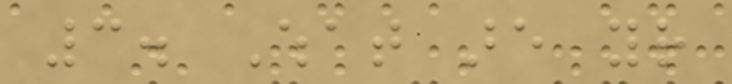3. What are your
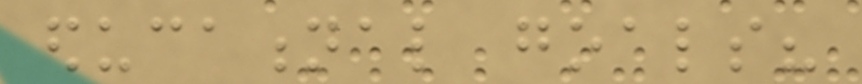educational goals?
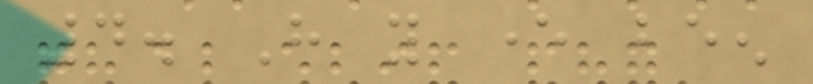4. Have you ever been
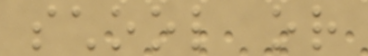school or
